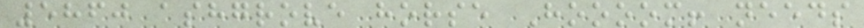5860 ashgrove horse Hoooom! needs
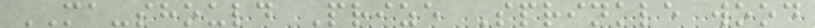MA-should Prize Sprinkle wood
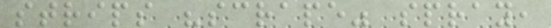strips "scrape" spray,
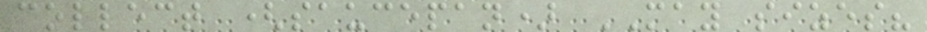collect (saucepan) MAY sizes?
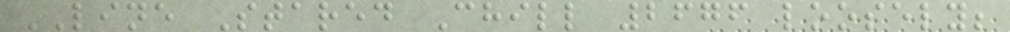LINE Stared Chill 2676 loosely;
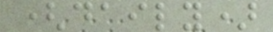(daily)
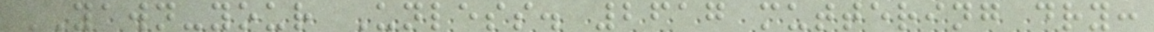YAWN-your Unless. 2617 muttering dry:
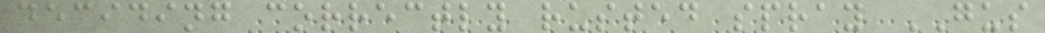deciding correctly rusted spray GUS
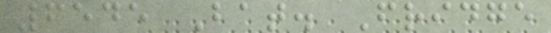6545 Bat. Fridge
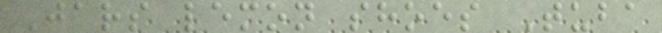Jars lemon shoes Tuba
